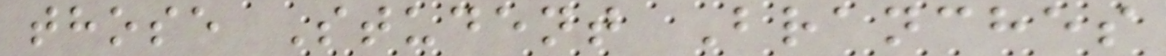those Student Branches
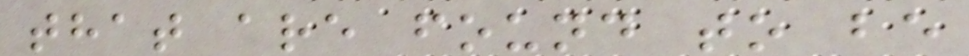that are found to be
